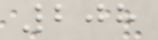208
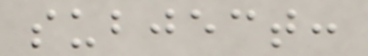subject:
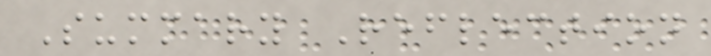Summary Reflection
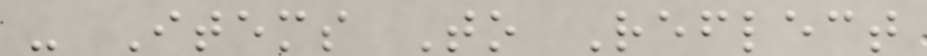- Items To Reflect
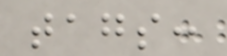tags:
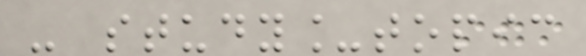- study_topic
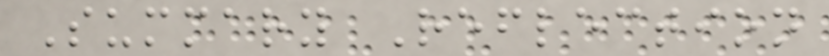Summary Reflection
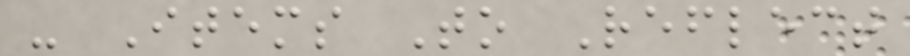- Items To Reflect
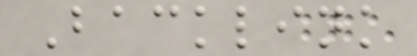Backlink
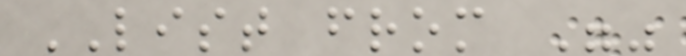LIST from ""
